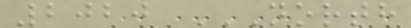2020 NORTH
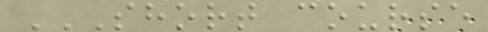SHORT COURSE
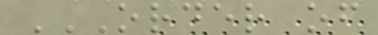ORDER OF
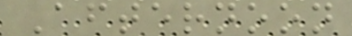Afternoon
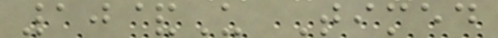10&U Timed
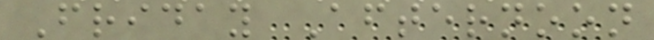Friday Afternoon
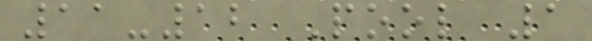11-12 Pool 1
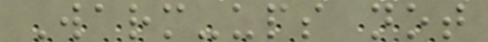Warm-ups not
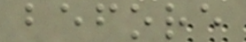before
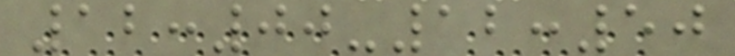12:00-12:50
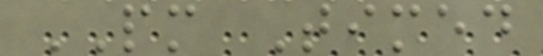PM Timed
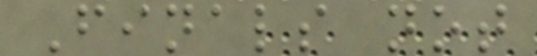Finals not
